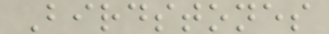Birdstones
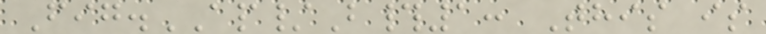Fig.AP/B#1: This is
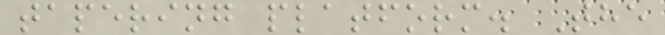tapering platform. The
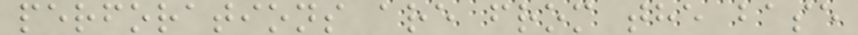perforations are from the base
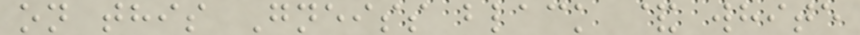on this Gneiss black & white
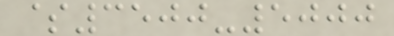$3500-5000
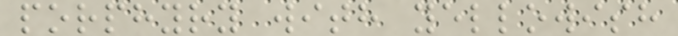porphyry with yellowish
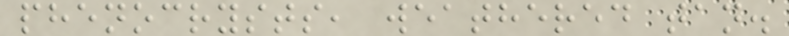phenocrysts, weathered tan.
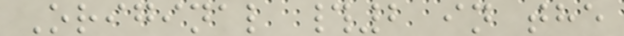Original #2 in the
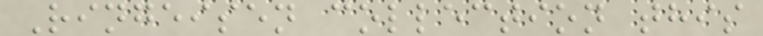Ringeisen collection this
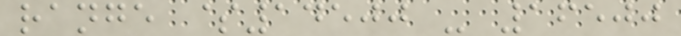range $14500 - 16500
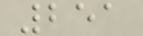251
